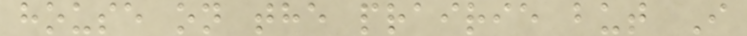house on the prairie but I
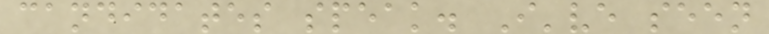candidates speak. I've seen
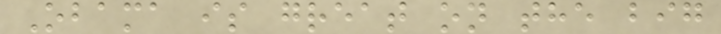Obama is great on the big
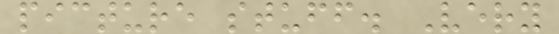picture stuff. Very
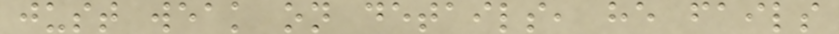just weak on details, he fails
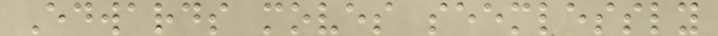Edwards moves seemlessly
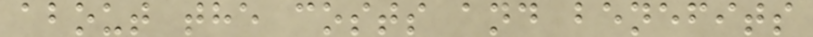about the costs and benefits
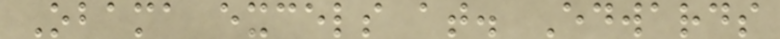Obama excels at. Edwards
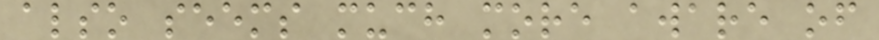also seems much more aware of
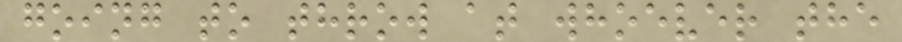going to throw at whoever the
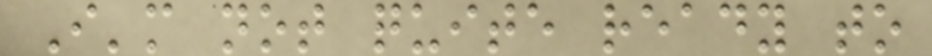I'm not quite ready to
